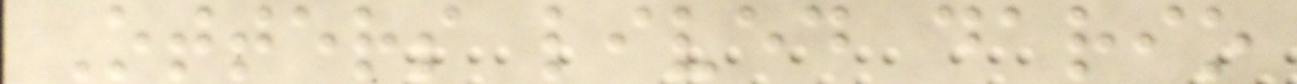Otters lived dario
